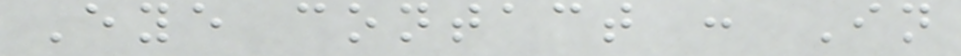Eye contact : In
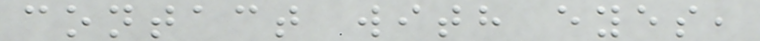contact with eyes,
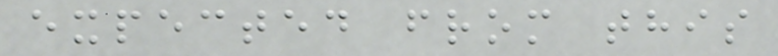expected from this
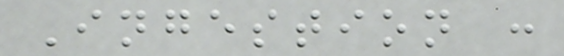Ingestion :
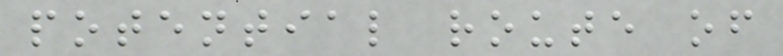potential route of
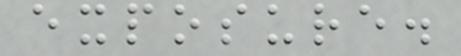exposure.
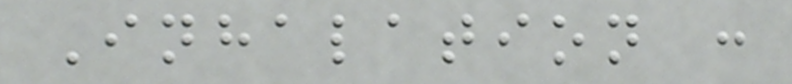Inhalation :
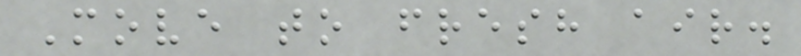Move to fresh air.
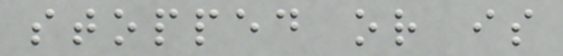stopped or is
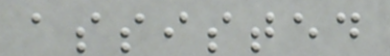assisted
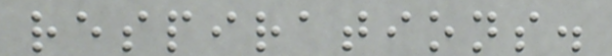respirations.
